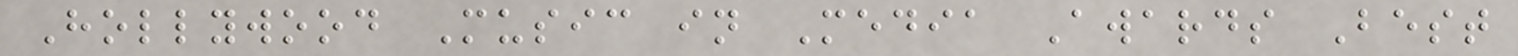Hollywood Music in Media Awards Best
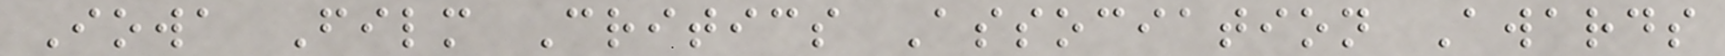Iowa Film Critics Association Awards
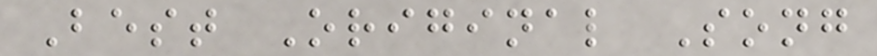Best Original Song
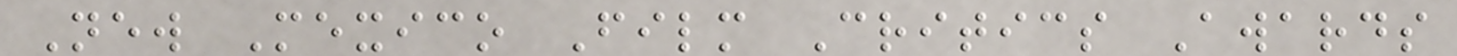New Mexico Film Critics Awards
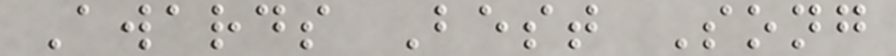Awards Best Song
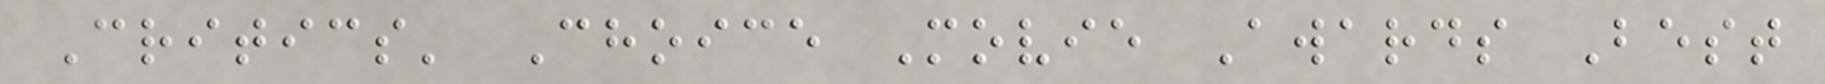Critics' Choice Movie Awards Best
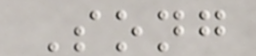Song
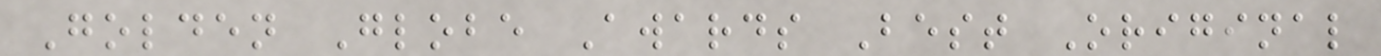Golden Globe Awards Best Original
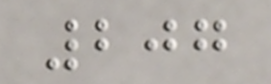207
